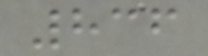836
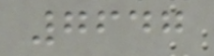7647
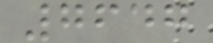7647
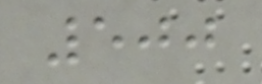500
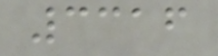3316
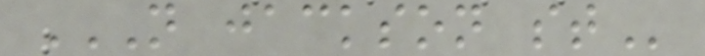N JACKSON ST
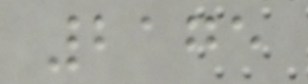2175
